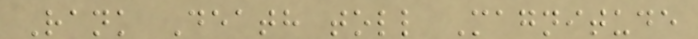Rank Death toll Magnitude
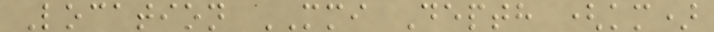Location MMI Depth (km)
